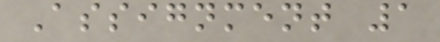Assignment 1
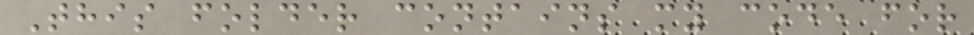This folder contains my code for
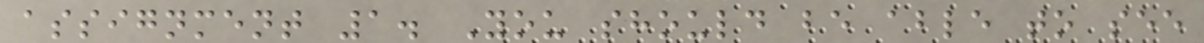assignment 1. You should be able to see
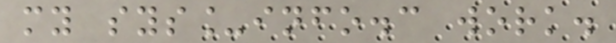my sys_info.c work.
